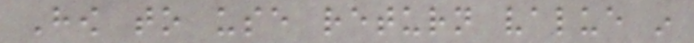How to use return value in
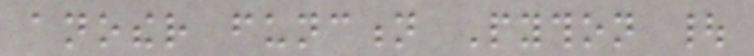another function Python |
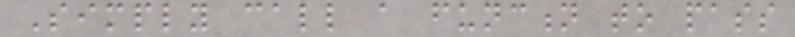Simply call a function to pass
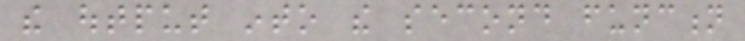the output into the second function
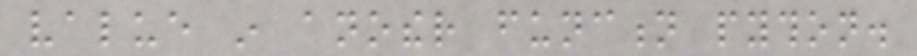value in another function python.
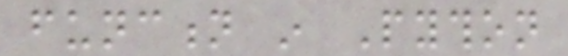function in Python
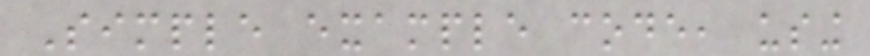Simple example code, using
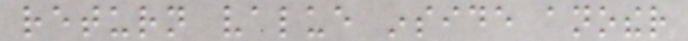return value inside another
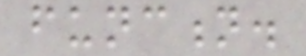function.
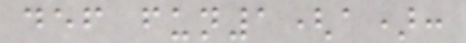def fun1(a):
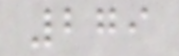279
